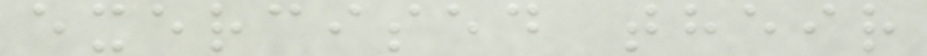exercised their
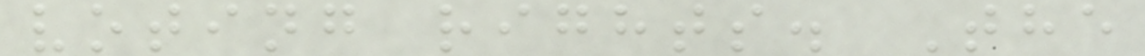voting rights. The
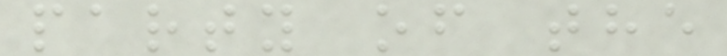party of the
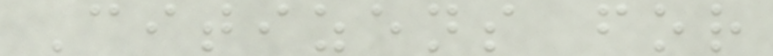Citizens for
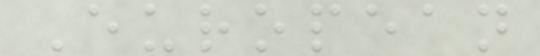European
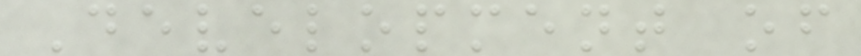Development of
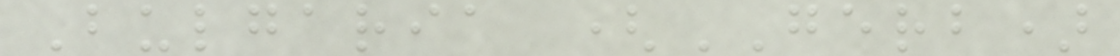Bulgaria (GERB)
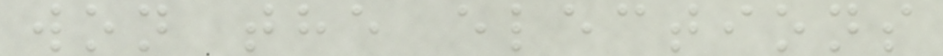won the elections
